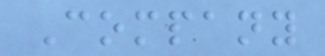Company
